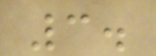3.
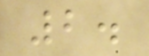2.
